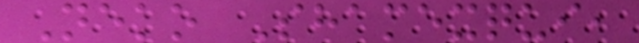Neko Shamexqui,
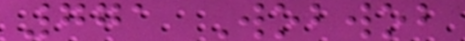771 Wobwob
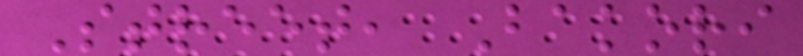Street, Bakori
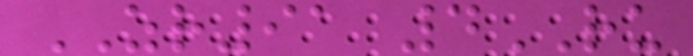ZR91 4RU
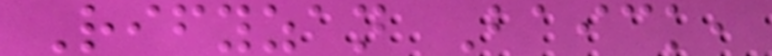Rifyzan Baick,
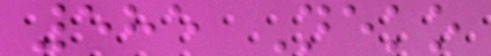585 Neko
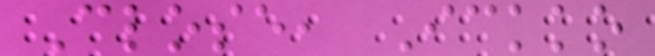Close, Ickko
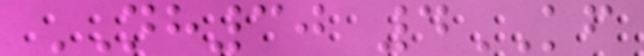NH30 4KF
